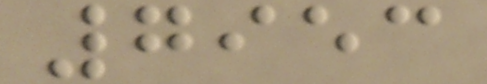7953
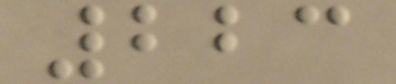223
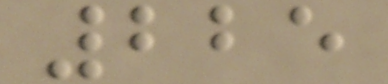225
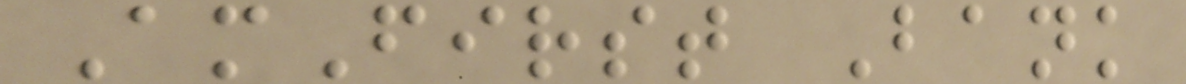AmFirst Bank
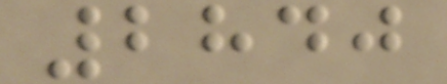2840
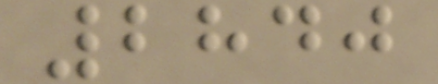2840
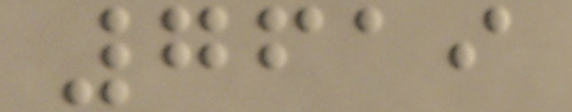7619
